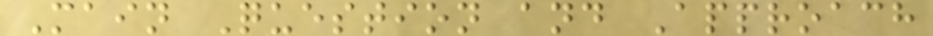Main Question and Approach
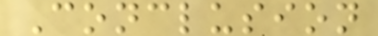Conclusion
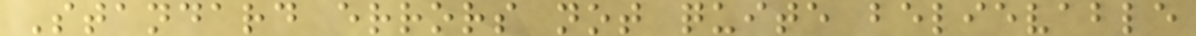Standard errors not quite believable
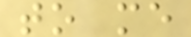to me
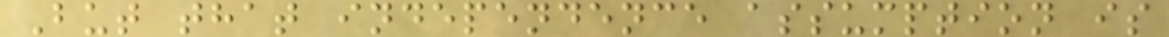But that independence assumption is
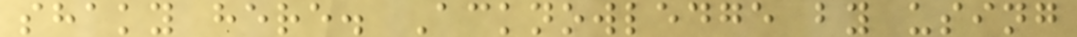shaky here. Acknowledge by using
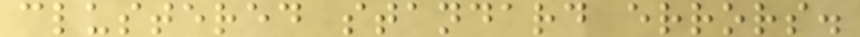clustered standard errors.
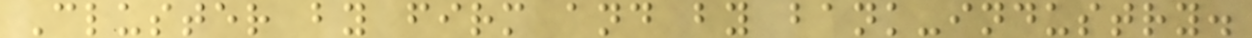Cluster by firm and by bank-industry.
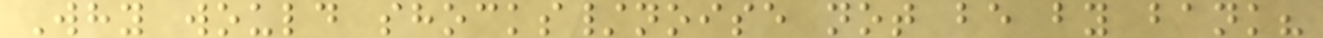Why would shocks/noise not be by bank?
